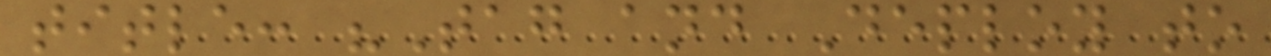title: "Tag and Deploy to
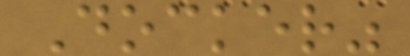Docker"
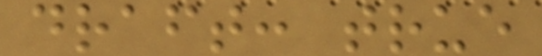draft: true
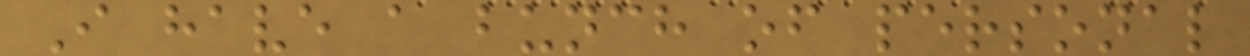I have a bunch of personal
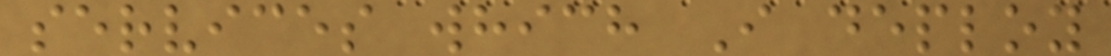services which I deploy
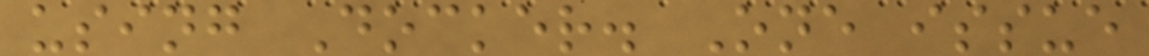using Docker. One issue
